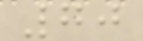70
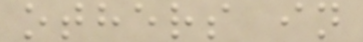others in
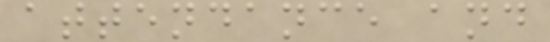attendance and
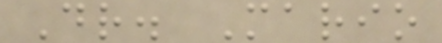Dr. Mario
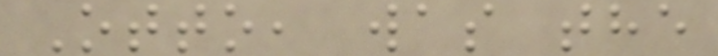Otto, was the
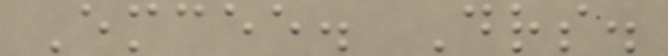Emcee. Drs.
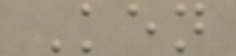Ken
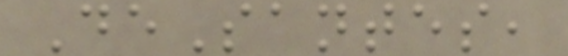DeSantes,
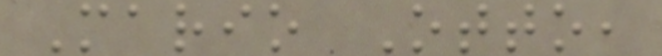Mario Otto,
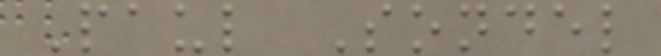Paul Sondel
